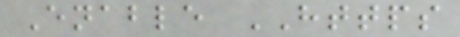Enable HTTPS
